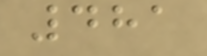481
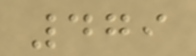479
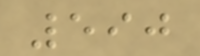590
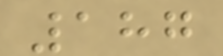187
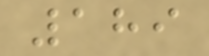189
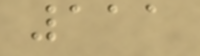111
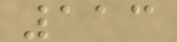113
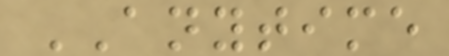ANYTIME
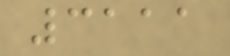3111
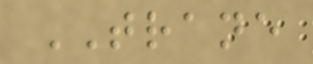TRANE
